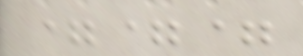===
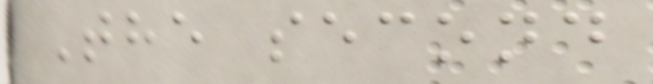The second
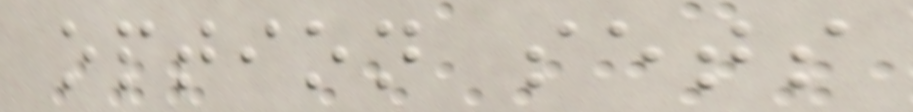option sets
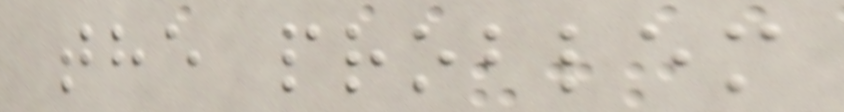the problem
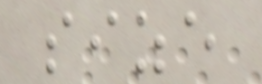size
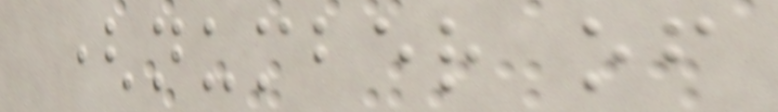(number of
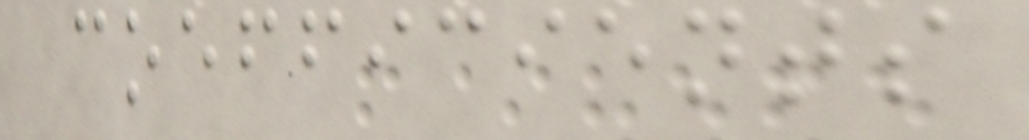coefficients
